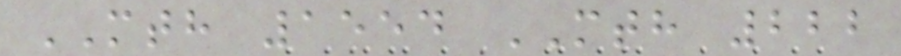MTH 1554 MTH 222
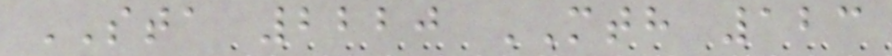STA 2220 MTH 123
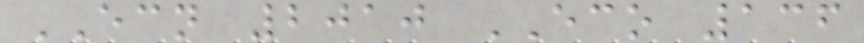ECN 2010 ECO 136
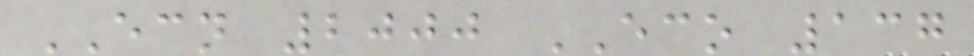ECN 2000 ECO 137
